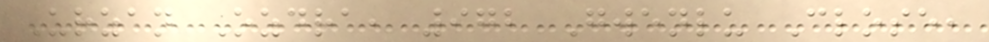Urzan Ozdra, 972 Gwenlu Close,
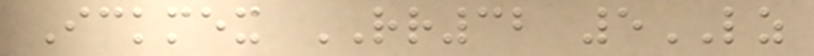Ickmex RR32 5LZ
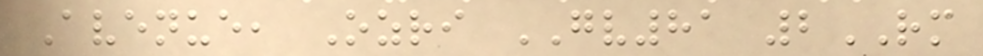Avenue, Ozri GV81 2RM
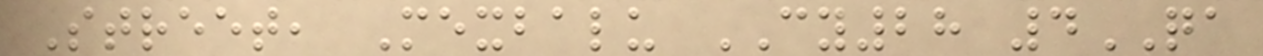Street, Mexbalu CY28 4QA
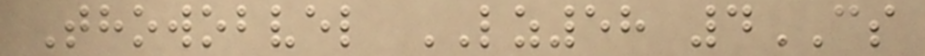Thowobvel LZ58 4CS
